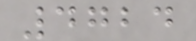4724
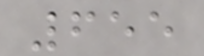655
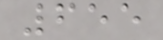655
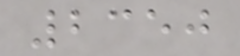2350
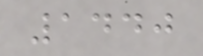1440
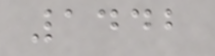1442
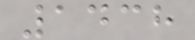1438
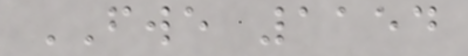FWE 1154
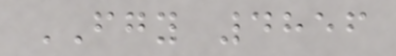FGY 4856
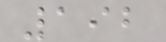192
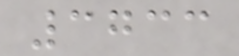3733
